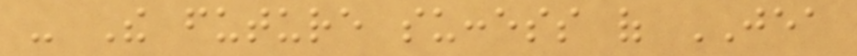- The future success of JEA
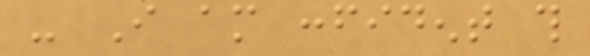- I am confident this
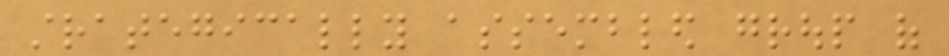strategically assembled group of
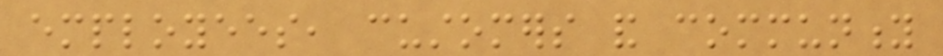employees, customers and community
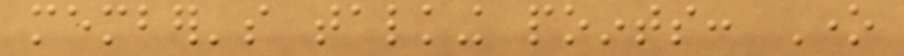member's talking points: One
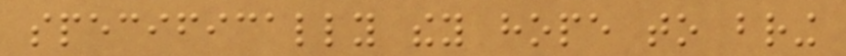specifically they hope to bring
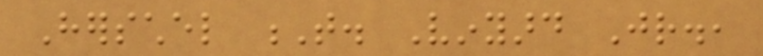Herschel T. Vinyard Jr.,
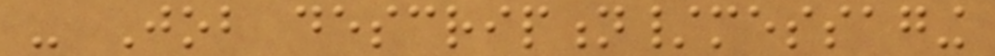- Job description/messaging
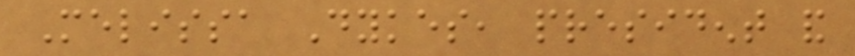Melissa Dykes, president and
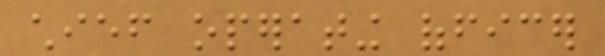chief operating officer
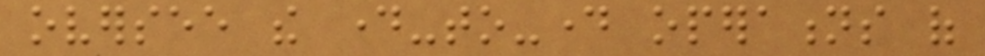oversee the day-to-day operations of
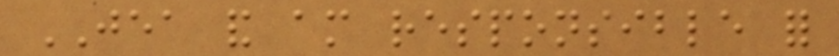JEA and am responsible for
